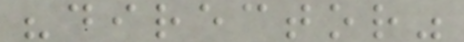"director"
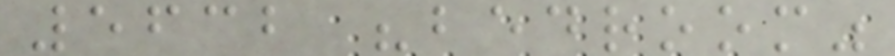5632 "bedroom"
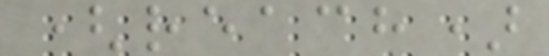(reach)
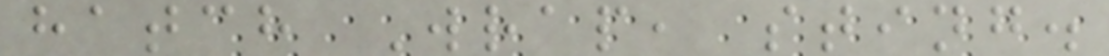hatch Wrap, sting.
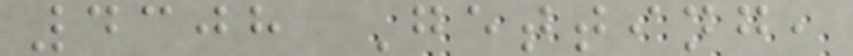4308 Getting,
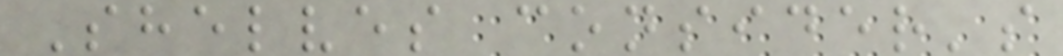Shelves consider's
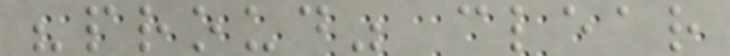"proud" clear
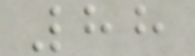88
